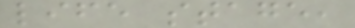life stage,
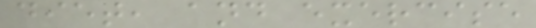diet, and exercise
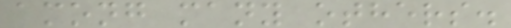among many others.
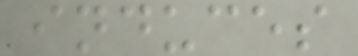induces
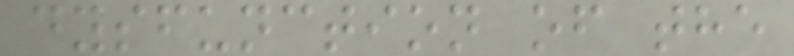dysfunction of the
